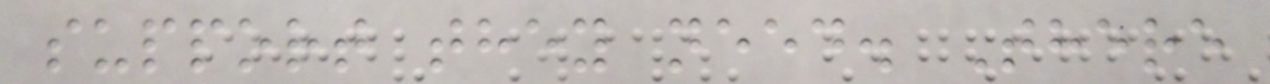support they need. There
